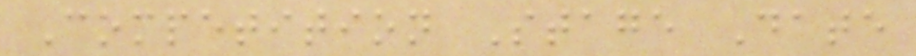Competition Stage Date
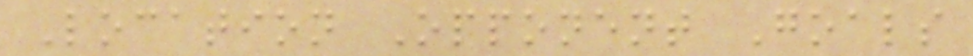Location Opponent Goals
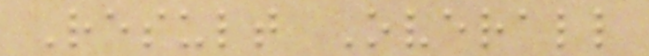Result Overall
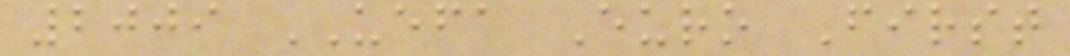2009 UEFA Euro First
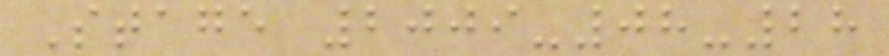Stage 2009-08-28
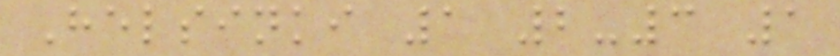Helsinki 1 2-3 1
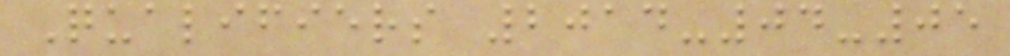Qualifiers 2014-04-05
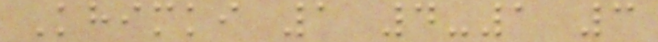Khimki 1 4-1 3
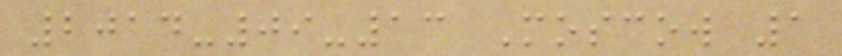2014-09-13 Moscow 1
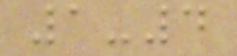1-4
